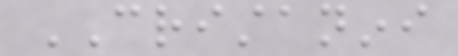CRISTANINI
